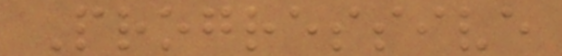Progressive
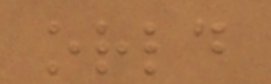orld
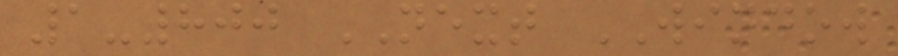1-800 NEXT WINDOW
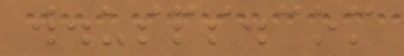w.usps.com
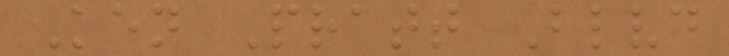Ken Pratt Blvd
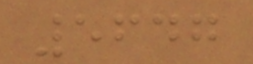5647
